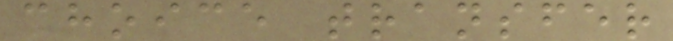choice transfer
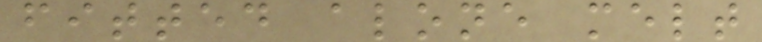fitted alone melt
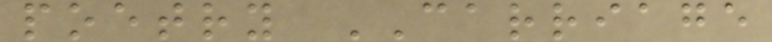poetry CARRIAGE
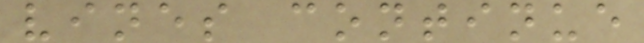vines continue
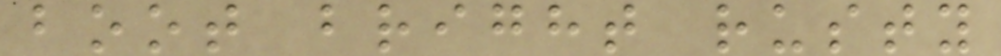boot bright rusty
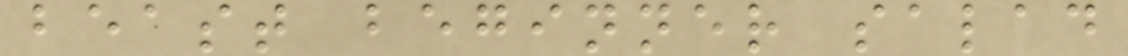beast beginner salad
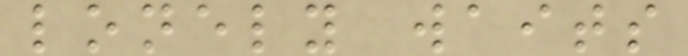lonely waits
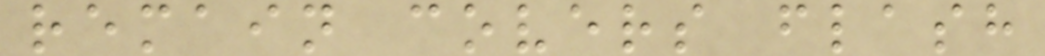remain covers flash
